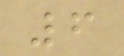6
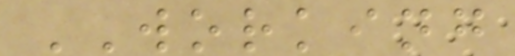WORKING
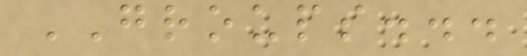GROUPS...
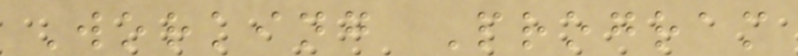Working Program
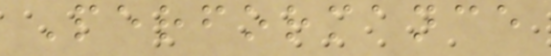Performance
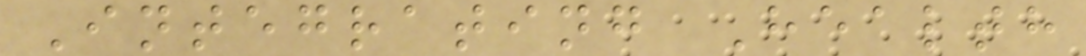Integrating Health
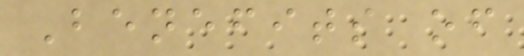Benefits of
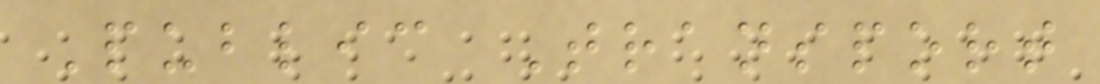Public Transport
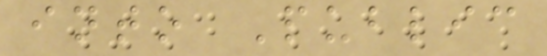into Public
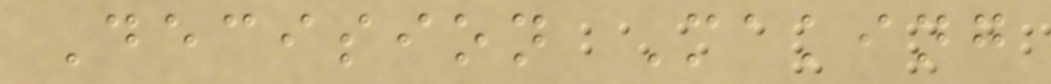Decision Making
